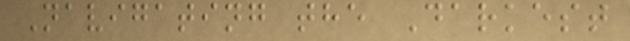Navigating the Darkest
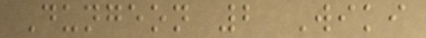Dungeon 2 Wiki
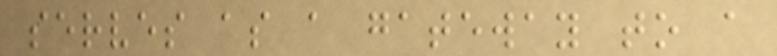serves as a gateway to a
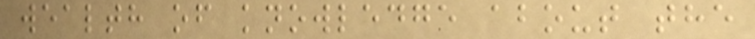wealth of knowledge about the
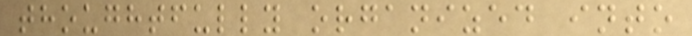thoughtfully organized into
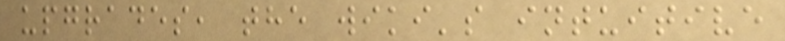upgrades, the wiki's intuitive
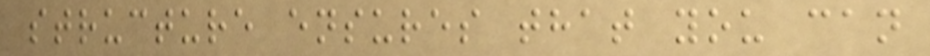structure ensures that you can
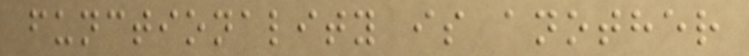functionality is another
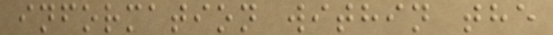information within the
